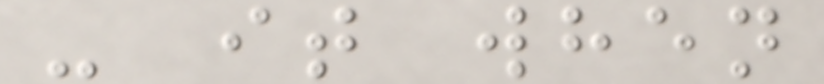- it when
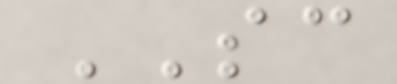SC
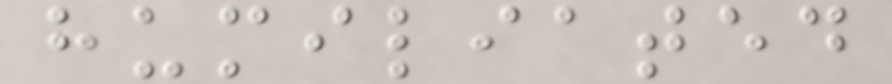humiliated
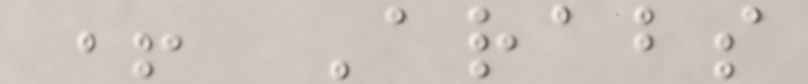+ Arabs
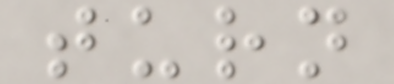turn
